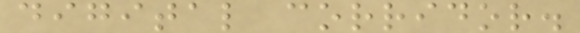digital corridor.
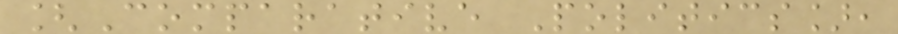[Comparative Politics],
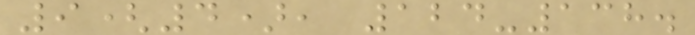9(4), 124-138.
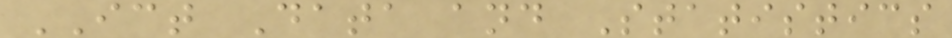ICT Data and Statistics
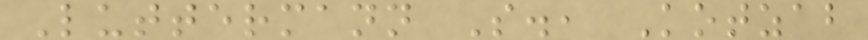Luttermann S., Kotzab
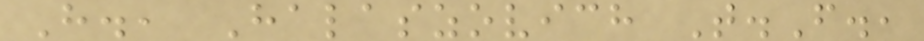H., Halaszovich T.F.,
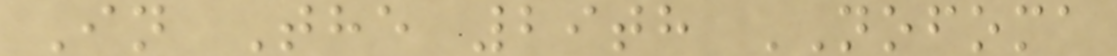In The 29th NOFOMA
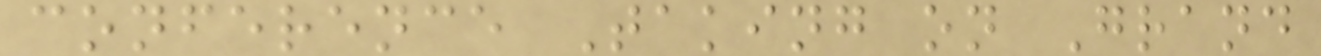conference Taking on Grand
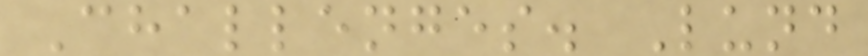Challenges. Lund
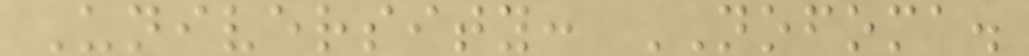University: NOFOMA.
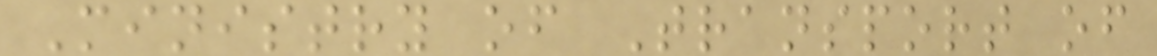Ministry of Transport of
